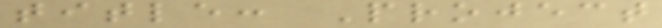title: Project
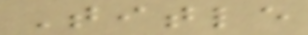Title
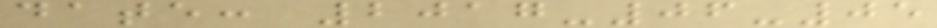date: 2017-06-05
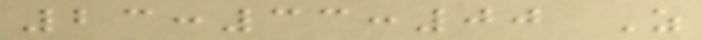23:33:00 Z
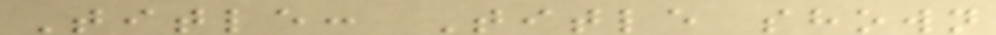Title: Title shown
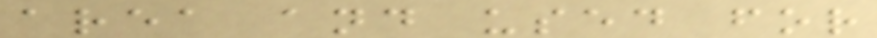area and used for
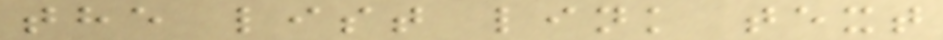the list link text
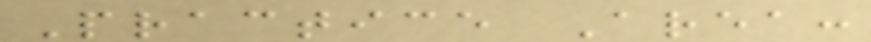Practice Area:
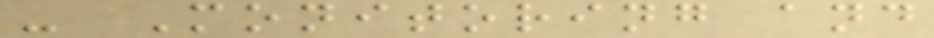- Monitoring and
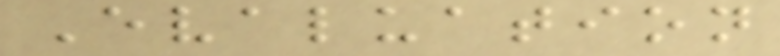Evaluation
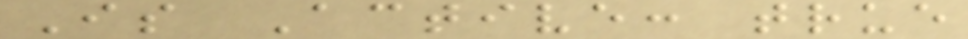Is Active: true
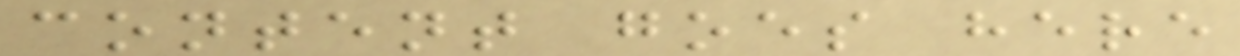content goes here
